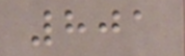801
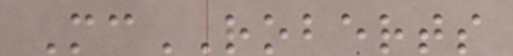McROBERTS
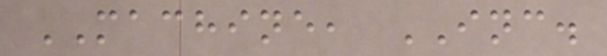MACHINE, INC.
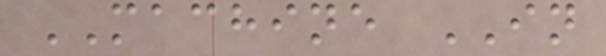MACHINE IN
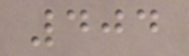404
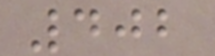402
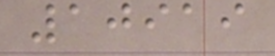10919
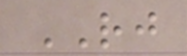RJ
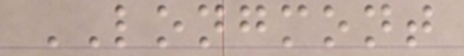LONGMONT
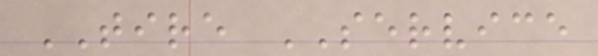TIRE SERVICE
